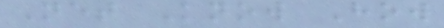Net Know How
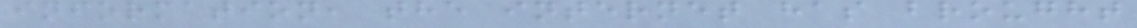information, the internet has brought
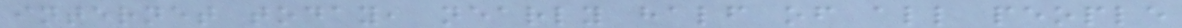internet today, nearly half of all people
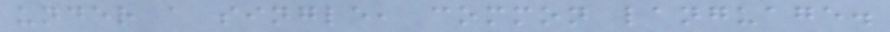under a single, common language.
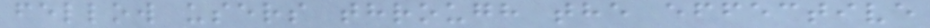fellow users through the effective
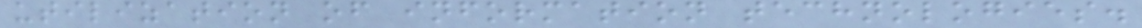utilization of information technologies.
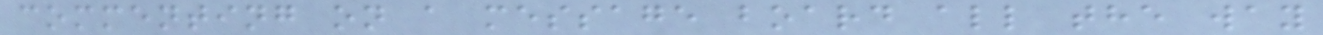commenting on a message board all the way
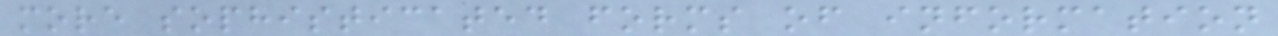more sophisticated forms of information
